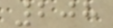208
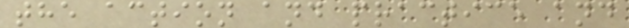the action and practice and
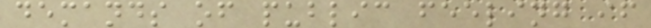demands of public feeling if
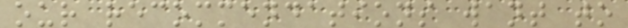our recommendations want to
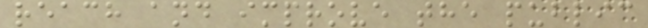reach and improve the public
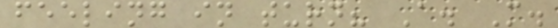feeling in turn? A. M.
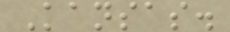Kansas.
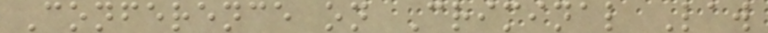Conference on Criminal Law
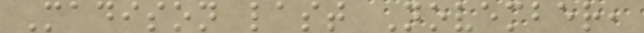Madison last November,
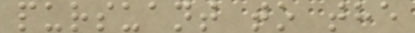pursuant to the
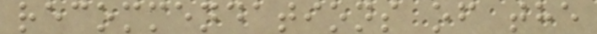recommendations of the
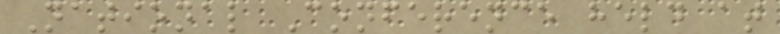National Conference held at
